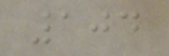104
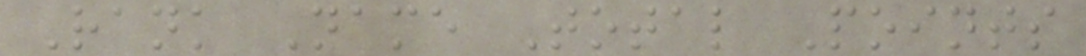Rank Name Total Points
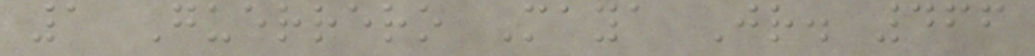1 Guerrero Maya Jr. 466
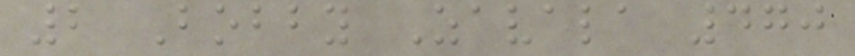2 Bobby Zavala 470
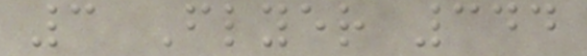3 Flyer 344
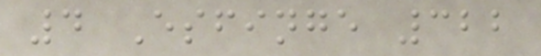4 Esfinge 322
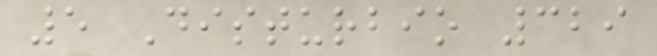5 Disturbio 329
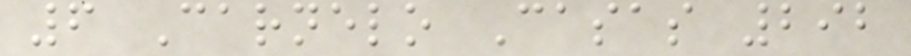6 Carnelo Casas 292
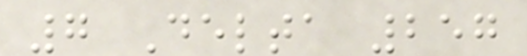7 Delta 257
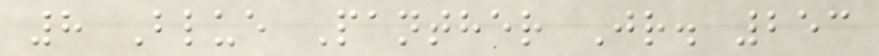8 Blue Panther Jr. 253
